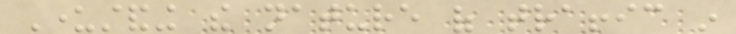Understanding the nature of traffic in
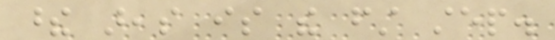these areas is the first step.
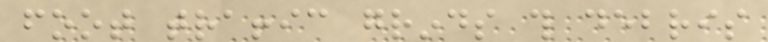foot traffic grinds this debris
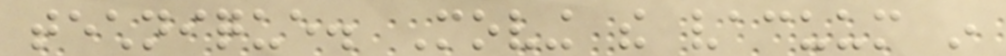technique. Moving the vacuum in
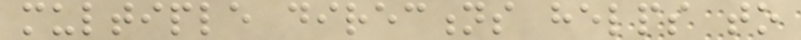multiple directions helps to
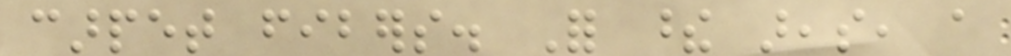carpet fibers. For these areas, a
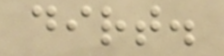dirt.
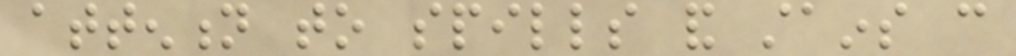attention to spills and stains can
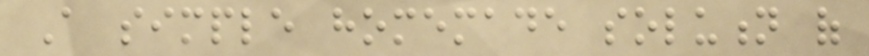A simple homemade solution of
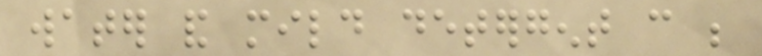water and mild detergent can be
